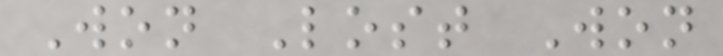Won Lost Won
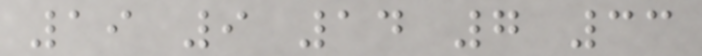19 9 14 7 33
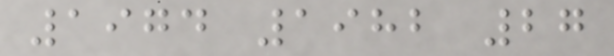1974 1982 27
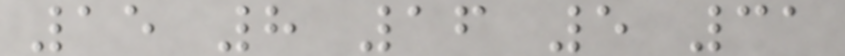15 8 16 5 31
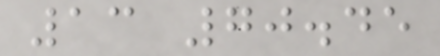13 70.45
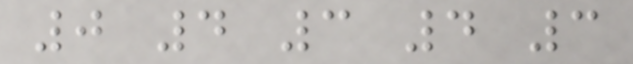0 4 3 4 3
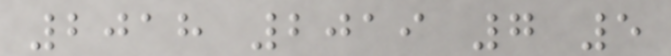2018 2019 7 5
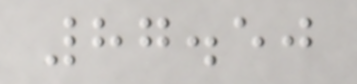87.50
